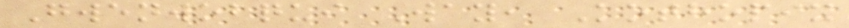Gwenwobqui Way, Kothopix
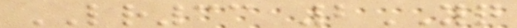LR33 2YQ
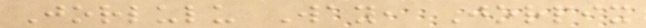Jorlulu Way, Jorpix
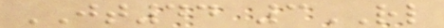JT44 3RL
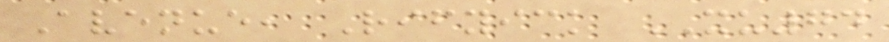Avenue, Rifyick XU74
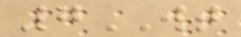7WT
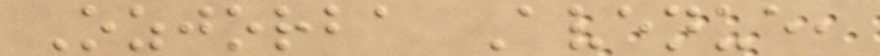Ozjorba Avenue,
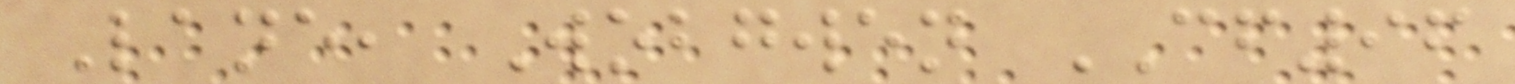Lane, Wobgwen CF96
